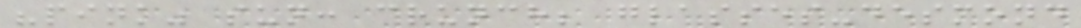"pink" sun: crunch; glasses-desmond
